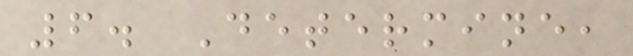6. Determine,
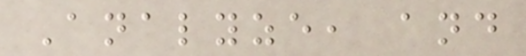Analyze, and
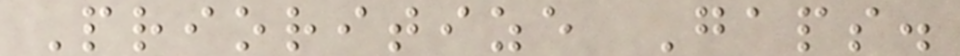Prioritize Gaps.
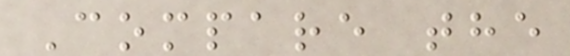Compare the
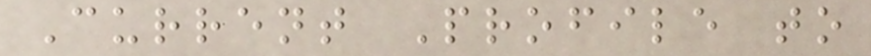Current Profile to
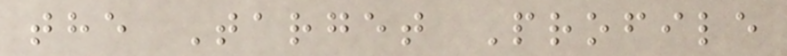the Target Profile
